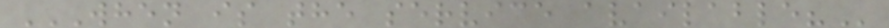WHEN IS THE SERVICE AVAILABLE?
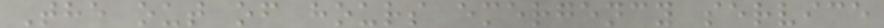The out of hours emergency service
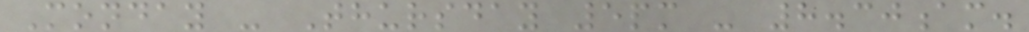Monday - Thursday 5pm - 8.30am.
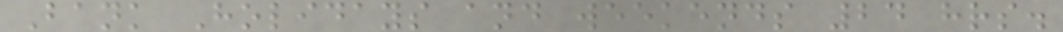Bank Holidays and weekends 24 hrs.
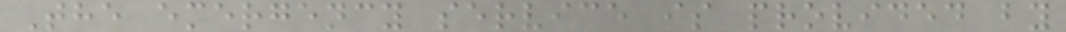The emergency service is provided by
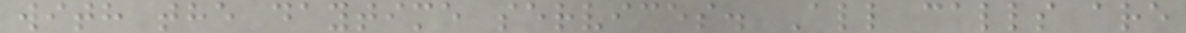with the daytime services. All calls are
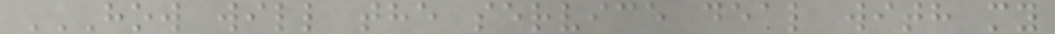HOW WILL THE SERVICE DEAL WITH MY
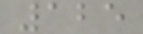125
